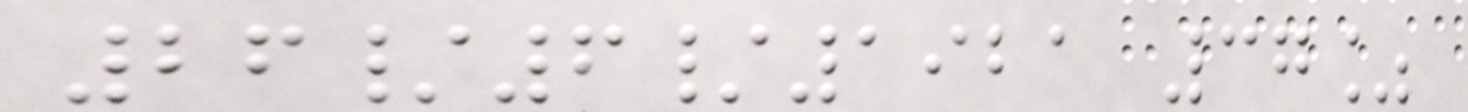26/6/1921 37%
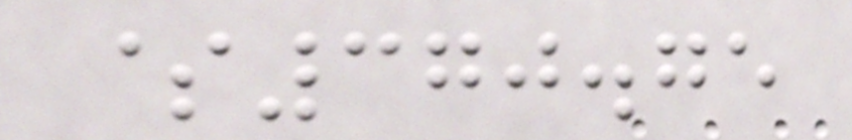$370.75
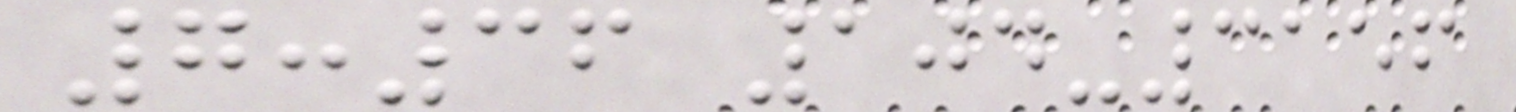7:36 104-3156
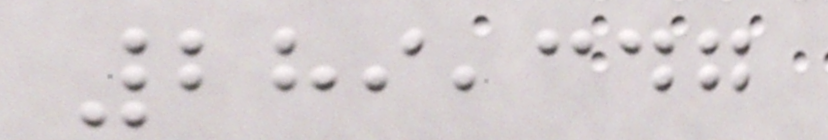289,347
